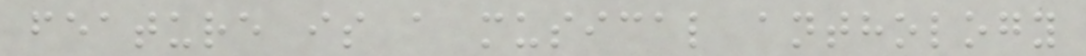feature is a musical anthology
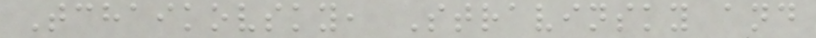Tchaikovsky, Stravinsky and
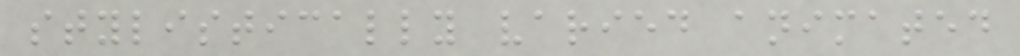stylistically varied animated
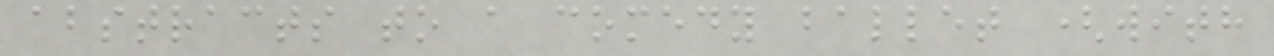abstracts to a comedy ballet (with
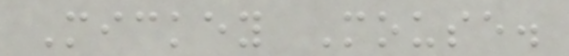Mickey Mouse.
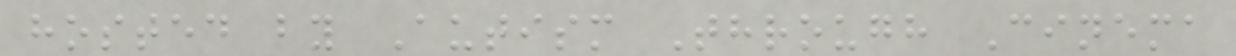hosted by Autism Through Cinema
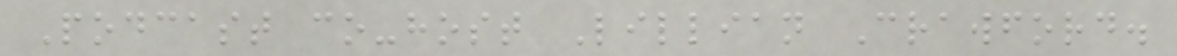Podcast co-host Lillian Crawford.
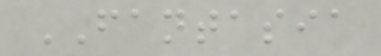FANTASIA
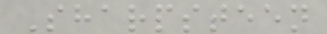Sharpsteen
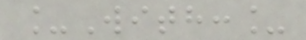_With:_
